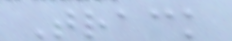Track
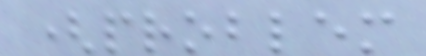(problem
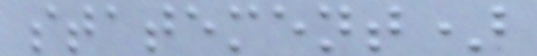statement)
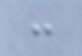:
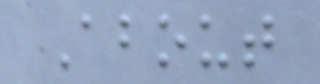About
